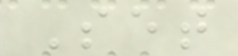Set
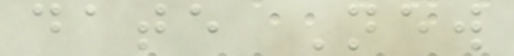date New
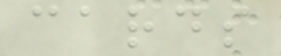cards
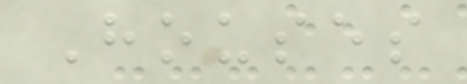Houses
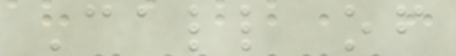Call of
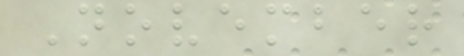November
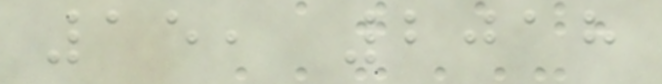15, 2018
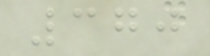370
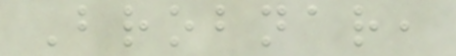Brobnar,
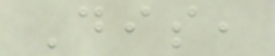Dis,
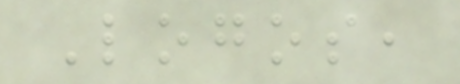Logos,
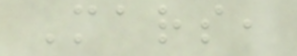Mars,
